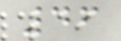46
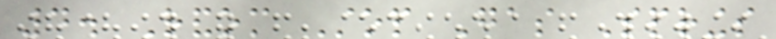4. Random Stop Gas Springs
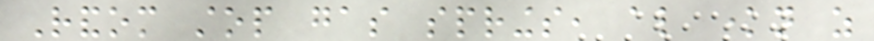Random stop gas springs, also known as
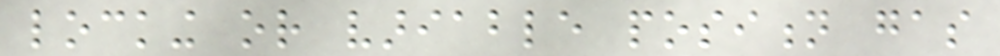locking or variable position gas
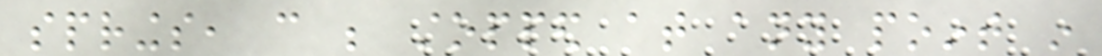springs, can be stopped at any point in
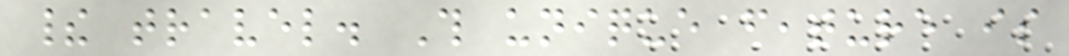their travel. This unique feature is
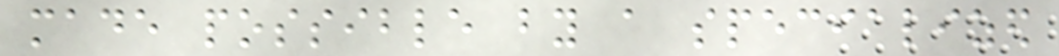made possible by a specialized
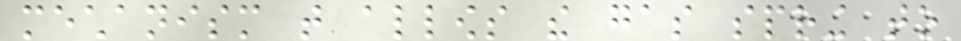mechanism that allows the gas spring to
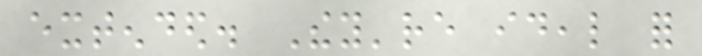extended. They're ideal for
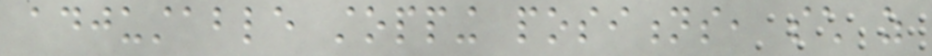adjustable stopping positions, such as
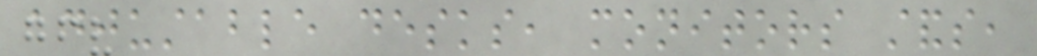adjustable desks, monitors stands,
